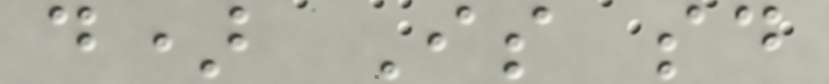d) Is sd
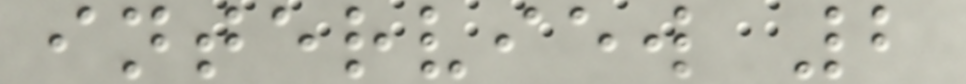interview 2
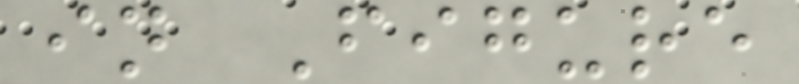in Figure
